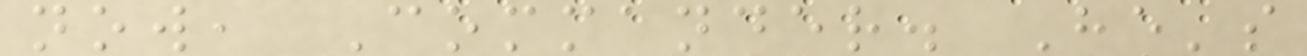now, Commander. He's
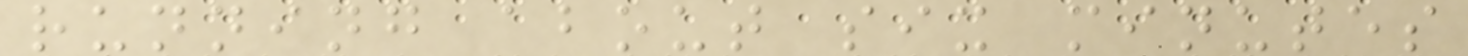running about six minutes
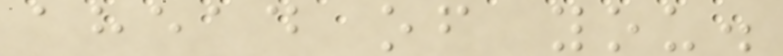ahead of you.
